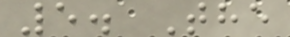5. The
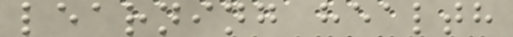learning health
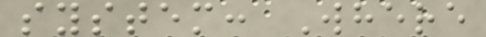system: Where
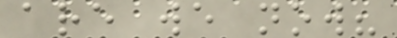are we now?
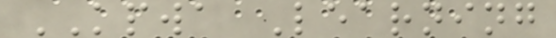KPWA Learning
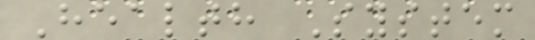Health System
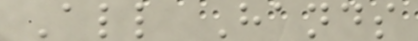All Hands
